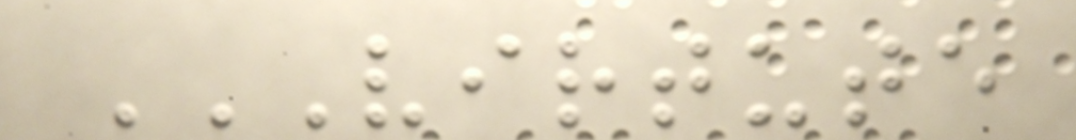VIRTUTE
